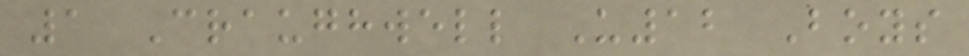1 Craughwell U12 Boys
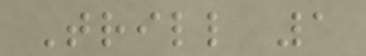Trill 1
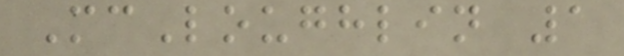McLoughlin 1
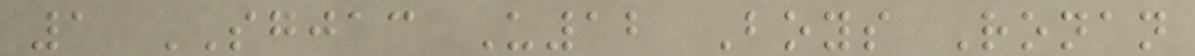1 SGJAC U12 Boys Ronan
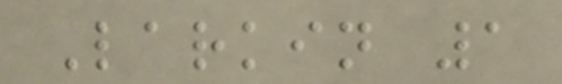Larkin 1
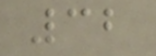32
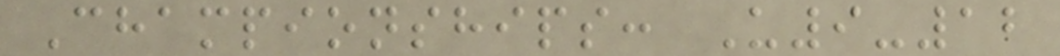Championships: U9-12
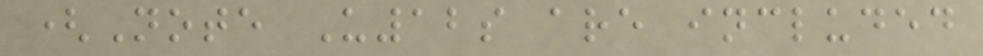(Note U12s are included
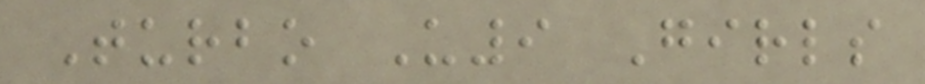Turbo U9 Girls
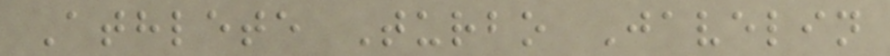Athlete Turbo Javelin
